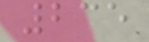235
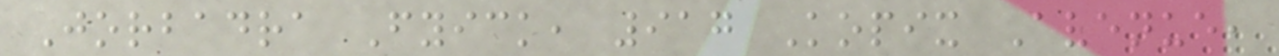Jorbadra Fyick, 917 Kopix Avenue,
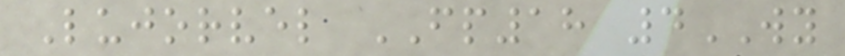Lujorvel FP18 4WY
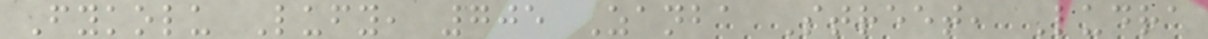Fykolu Lufy, 705 Zanba Street, Ludra
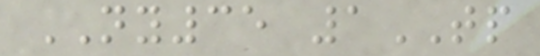NY35 1TP
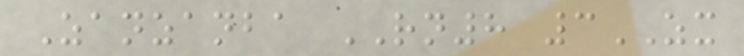Zanzanba RN8 3ZX
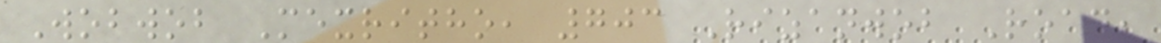Wobwob Mexritho, 703 Rizanwob Road,
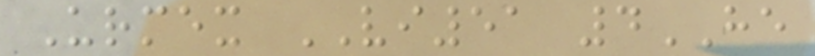Urmex VI51 4HE
